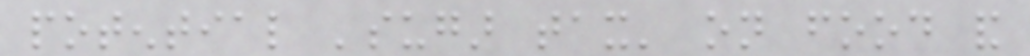potential 'sugar tax' on food and
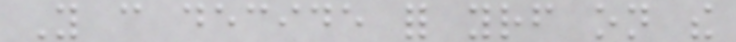You can decide for yourself on the
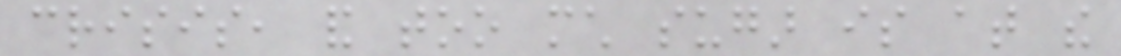crisis, and too much sugar is at the
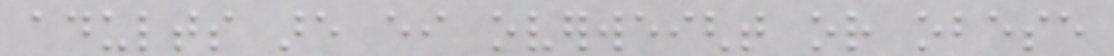adults are either overweight or obese
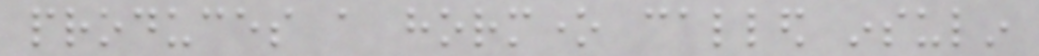produces a hormone called insulin
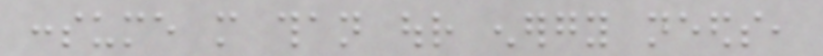consume more than our energy needs,
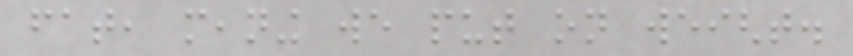fat, meaning we put on weight.
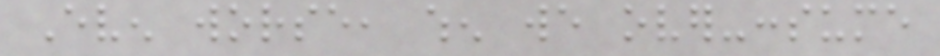Even worse, when we over-consume
